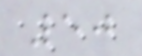50
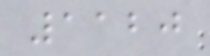1120
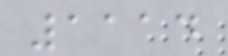1114
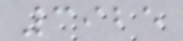3925
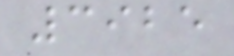3925
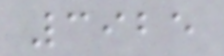3925
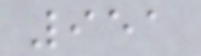951
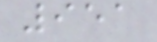951
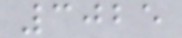3025
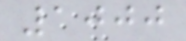1000
